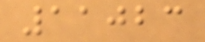11023
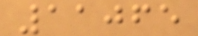11065
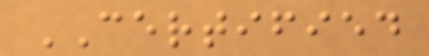CERTIFIED
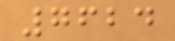7624
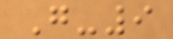G-9
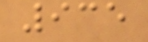935
